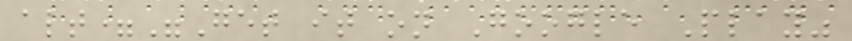alt="Get it on Google Play"
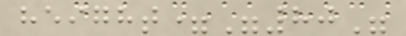height="80"
